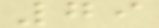79
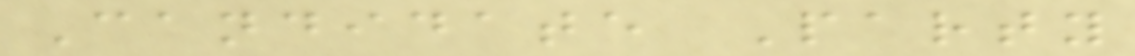Candidate Party
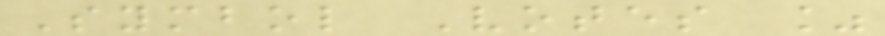Symbol Votes %
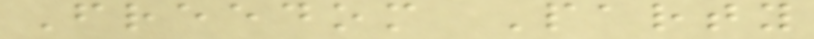Freedom Party
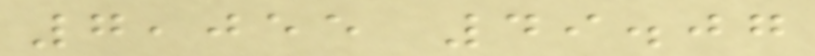7,055 49.07
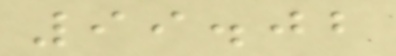99.02
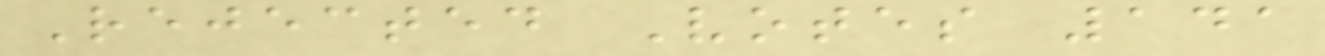Rejected Votes 141
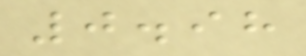0.98
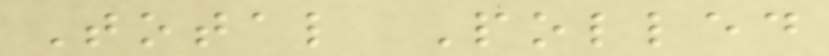Total Polled
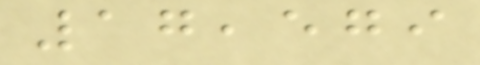17,579
